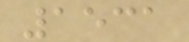1531
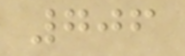706
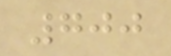700
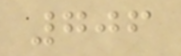706
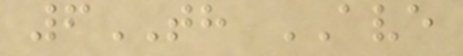6TH AVE
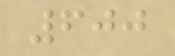600
